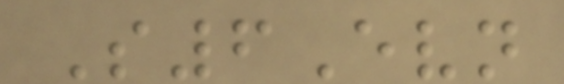S6Evn
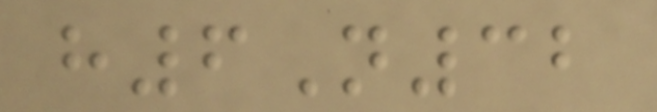h6N32
